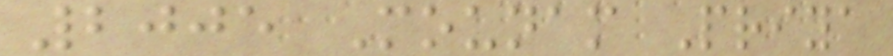2005 Mounam Priya
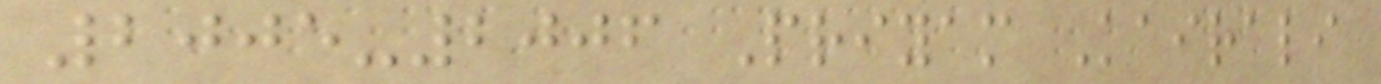2005-2006 Priyam Kairali
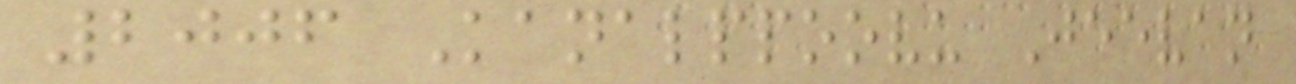2006 Kanalppoovu Jeevan
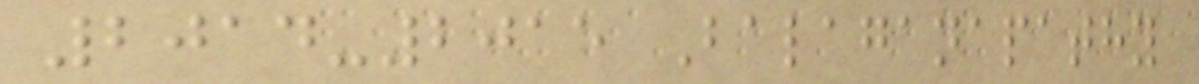2014-2015 Balaganapathy
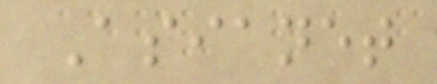Asianet
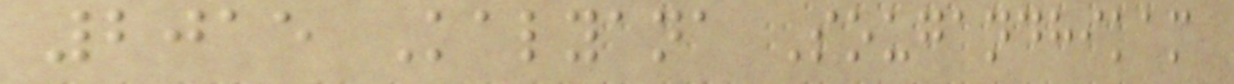2015 Kalyana Sougandhikam
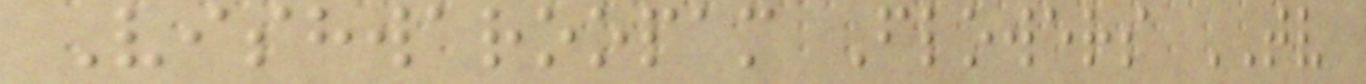Vishwaroopam Flowers TV
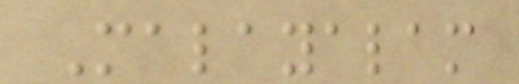Malayalam
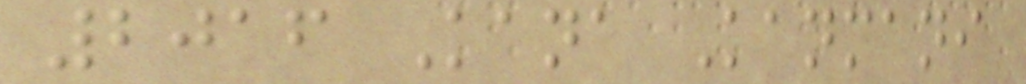2016 Kana Kanmani
